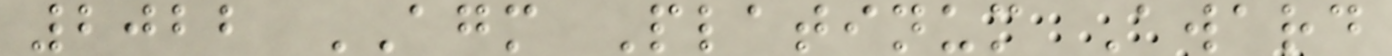2022 AGM Platinum Award
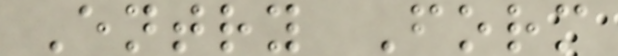Entry Form
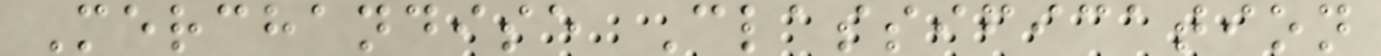Merchandise Classification
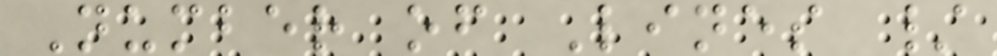Number of Lines /
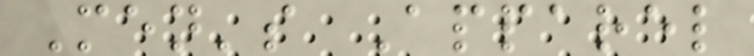Men's Apparel
